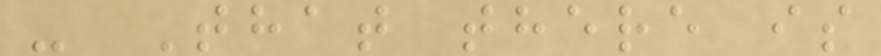- That there is
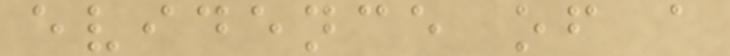evidence of a
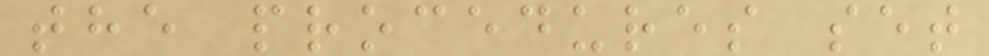the procedures set
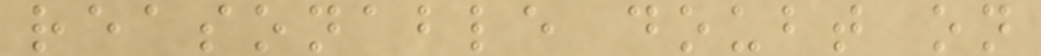reasonable doubt on
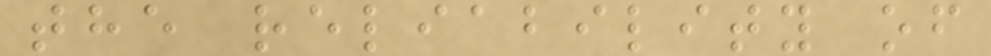the reliability of
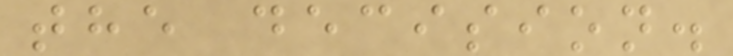the decision.
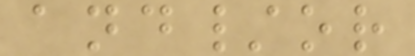and/or
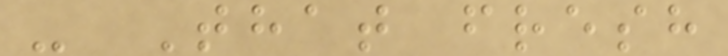- That fresh
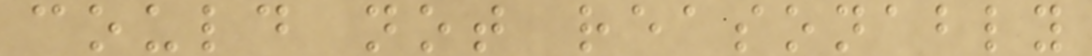could not reasonably
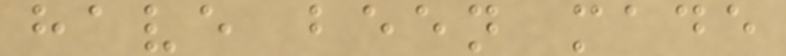have been made
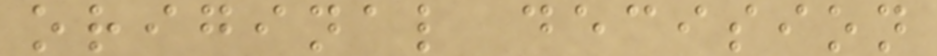original decision
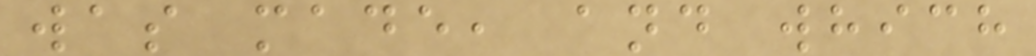was made, and which
